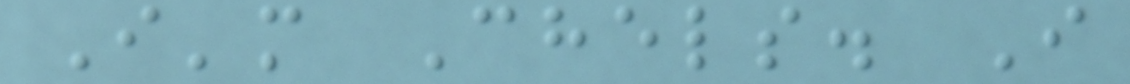I'm Chels. I
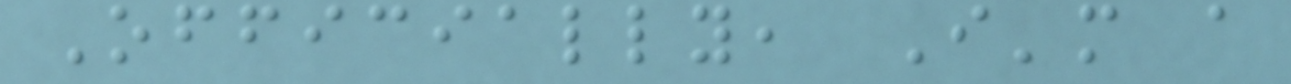Officially, I'm a
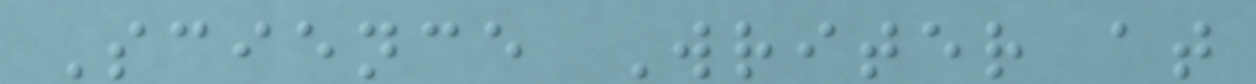Science Writer at
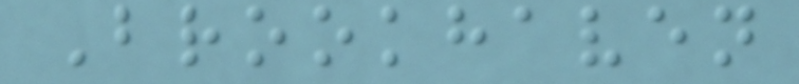Brookhaven
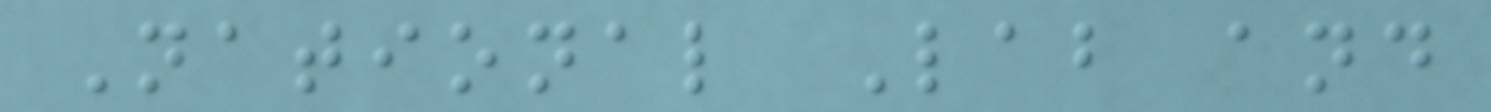National Lab and
